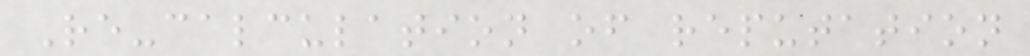Re-calculation of reputation
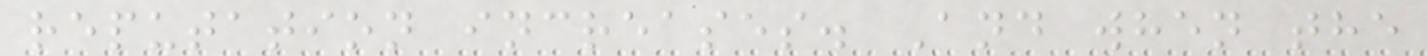reputation increases. And when the
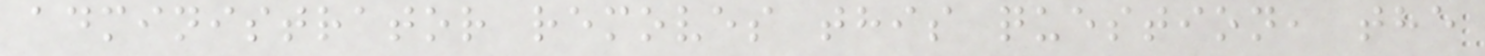administrator removes this question, the
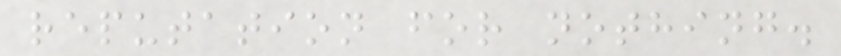reputation for nothing.
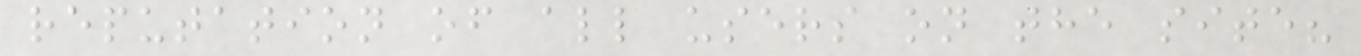reputation of all users on the site?
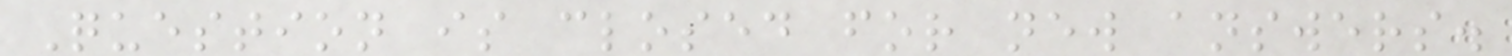Question is closed for new answers.
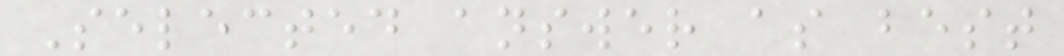Selected answer as best
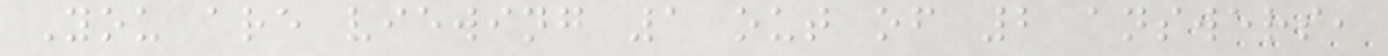You are viewing 1 out of 2 answers,
